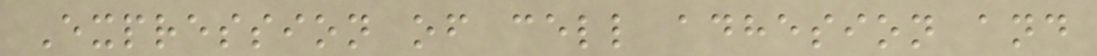Expression of cell adhesion and
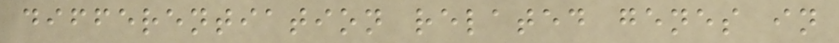differentiation related genes in
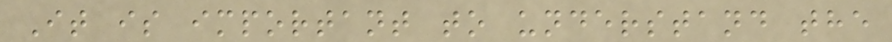It is important to understand the
